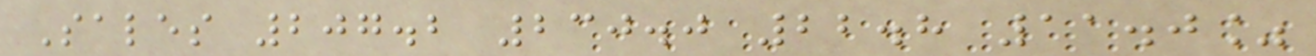Sales 207.2 230.0 22.8 11.0%
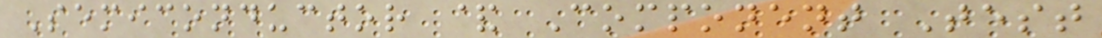Semiconductor & Component Test
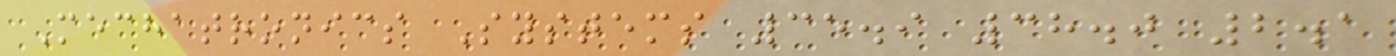Mechatronics Systems 35.9 38.0 2.1
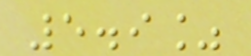5.9%
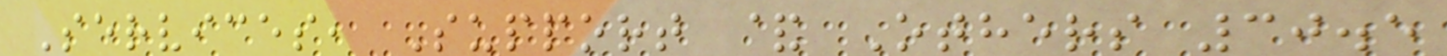Services, Support & Others 30.5
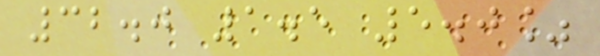32.0 1.5 5.0%
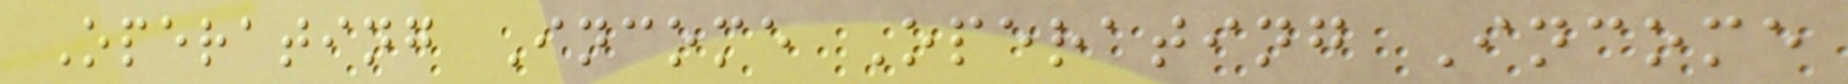Operating Income Operating Income
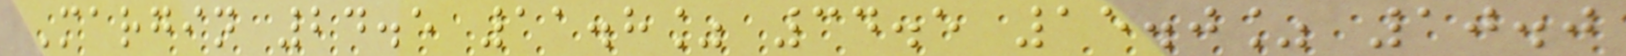Margin 24.5 11.8% 34.5 15.0% 10.0
